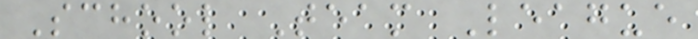School Team League
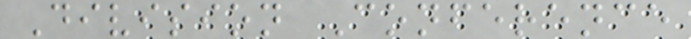Division Conference
